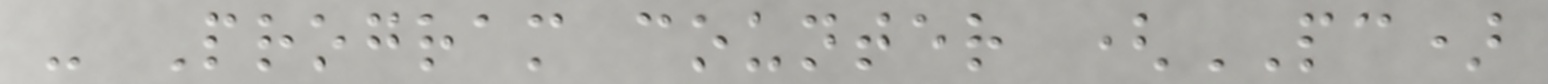- Program counter (PC)
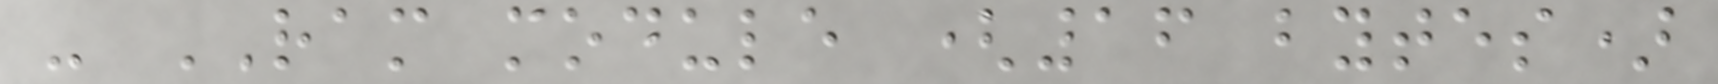- RAM module (16 bytes)
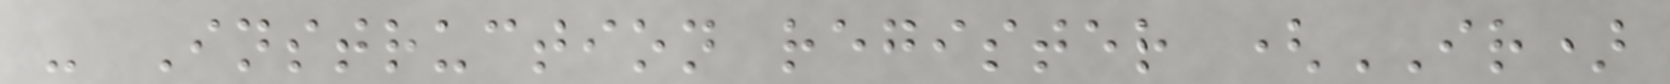- Instruction register (IR)
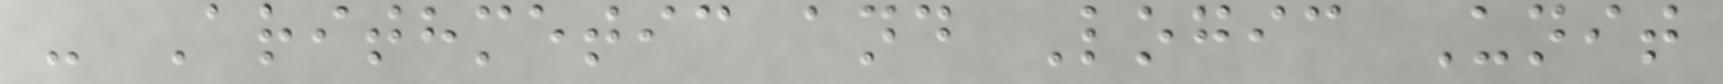- Arithmetic and Logic Unit
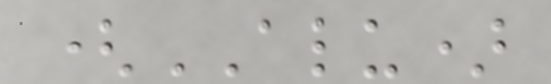(ALU)
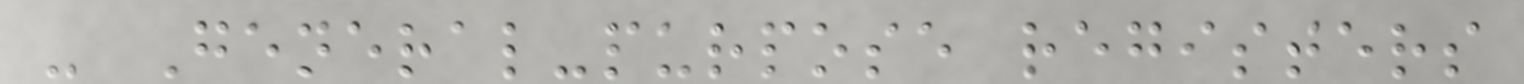- General-purpose registers
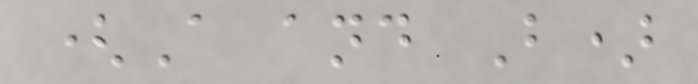(A and B)
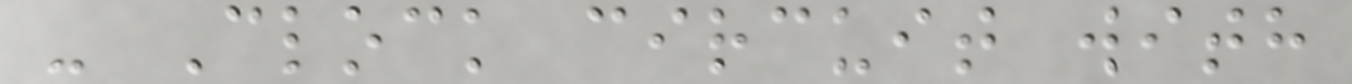- Clock circuit with
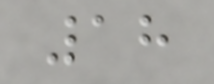18
